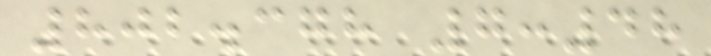802.378 7:48
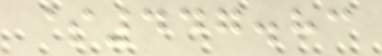$447.83
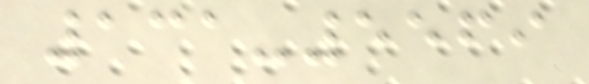131-5569
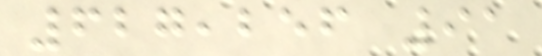627,256 91
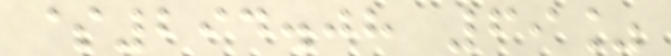$294.08 69%
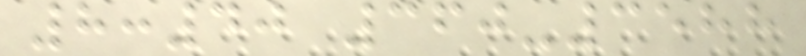8:40 360-3588
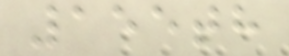155th
